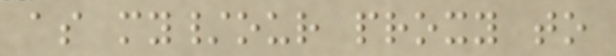as my/our proxy to
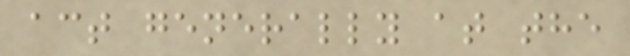act generally at the
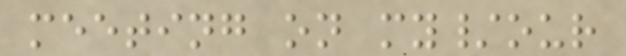meeting on my/our
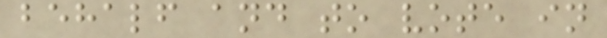behalf and to vote in
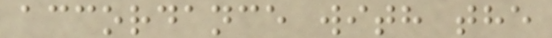accordance with the
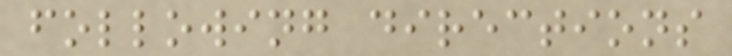following directions
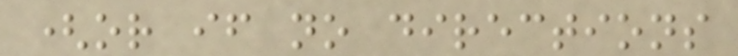(or if no directions
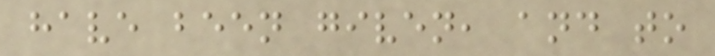have been given, and to
